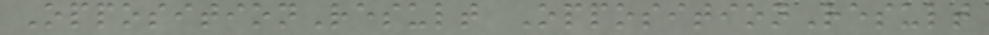OppositionResult OppositionResult
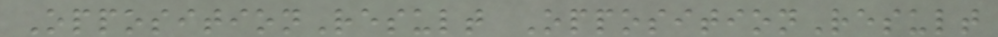OppositionResult OppositionResult
